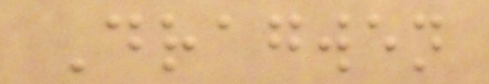Dragwen
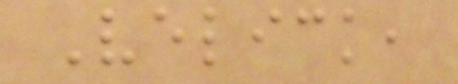Velick,
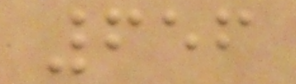656
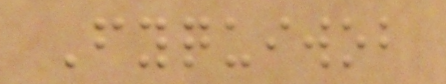Fyquiwob
